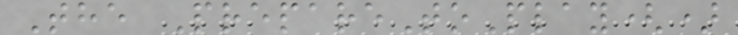The PrepareToPlay()
